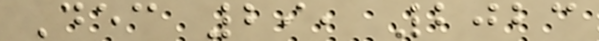Dec 29, 2023
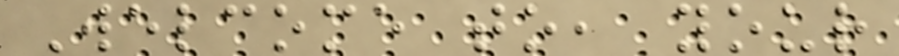Welcome to, your
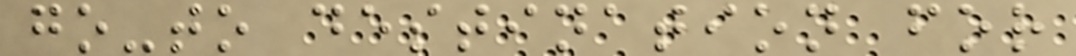go-to destination for
